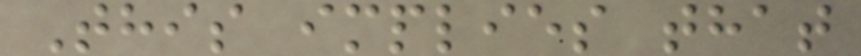This implies that
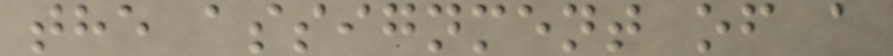the assignment of a
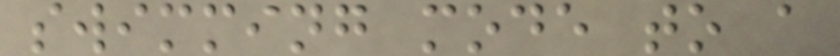swimming mode to a
